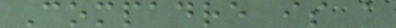Compadre is a
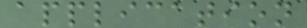application
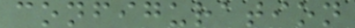configuration
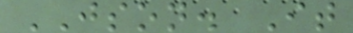JSON. It
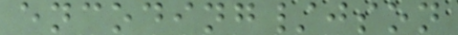encoding/json
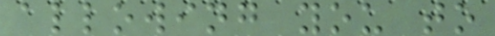allowing you to
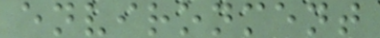environment
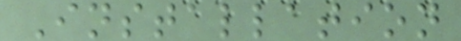Installation
